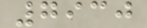7930
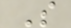S
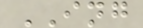ING
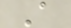A
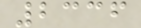2336
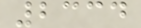2334
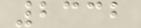2332
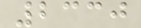2330
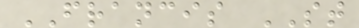FRANCIS ST
